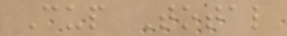Cup Total
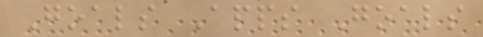Goals Apps Goals
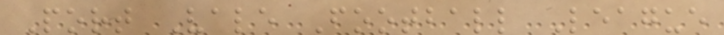Port Vale Football League
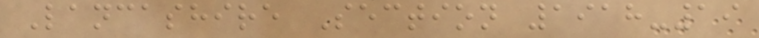Lancashire Section 1918-19
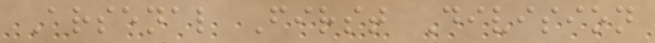Arsenal First Division
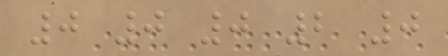0 0 0 2 0
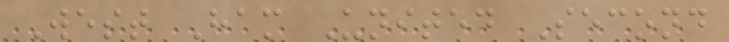West Ham United Second
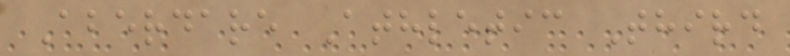Aberdare Athletic Third
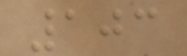103
